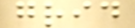grid
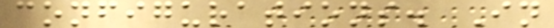configurations. In
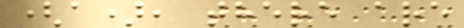(a), there are
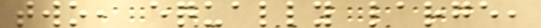two, equally large,
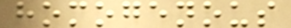homogenous
